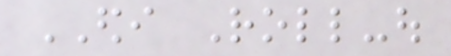EDI Roll-out
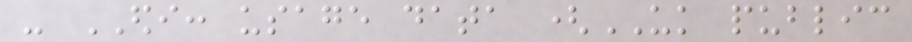- EDI: usage data (UK public
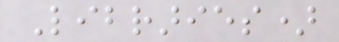Libraries)
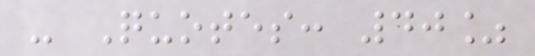- Quotes: 40%
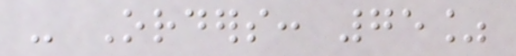- Orders: 75%
